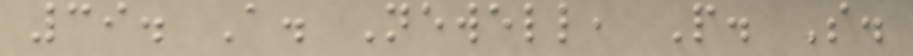39. A. Newell, P. S.
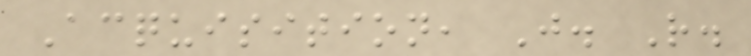Acquisition, J. R.
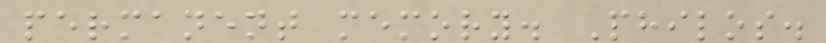permanent memory. Philos.
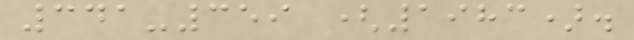341-359 (1983).
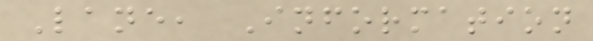Lane, Information
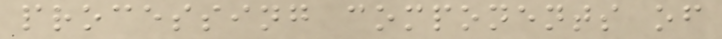processing components of
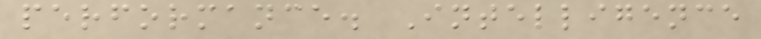performance. Intelligence
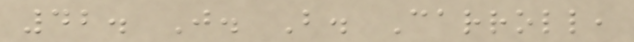42. J. B. Carroll,
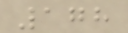178
